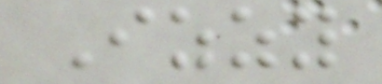Izzy
